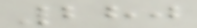280
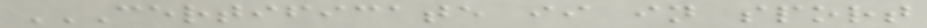CERTIFICATE II IN SPORT
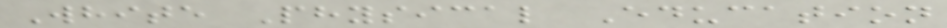White Physical Education
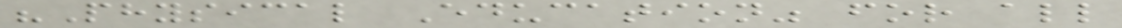"Physical Education" for all
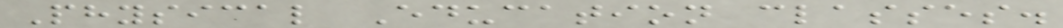Physical Education classes.
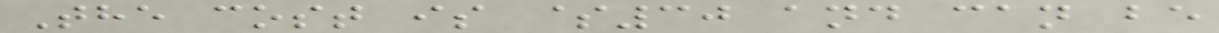The cost is $30 and can be
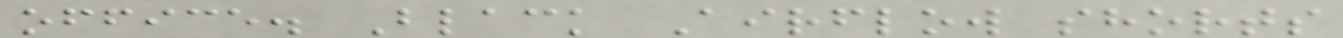office. Black Airflow shorts
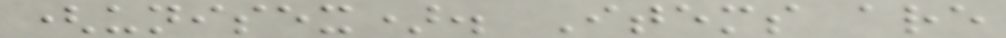(unisex). Items are
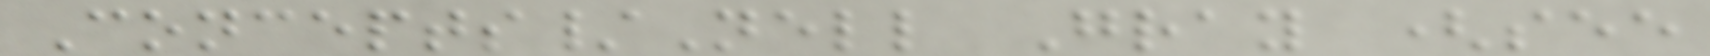Concepts/Nell Gray (see
